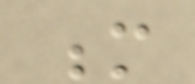m
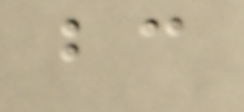bc
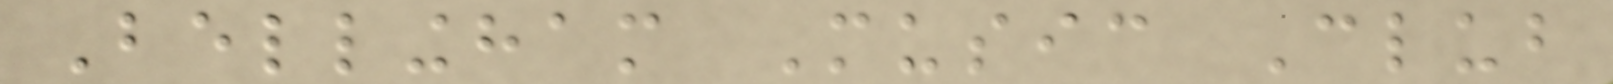Bellingham Music Club
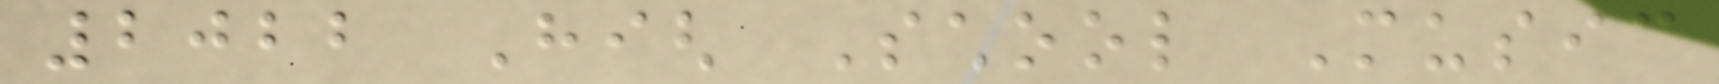2022 High School Music
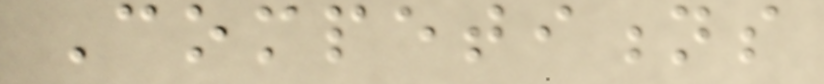Competitions
